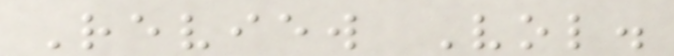Review Vol.
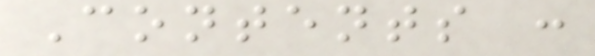Contents :
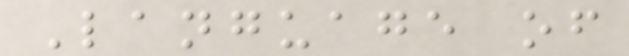Language of
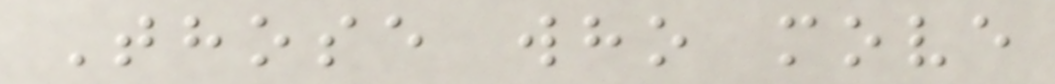Those who move
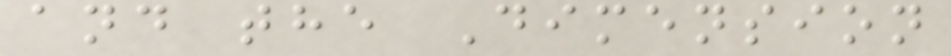and the Dimension
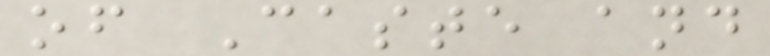of Caste and
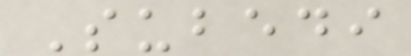Subedi
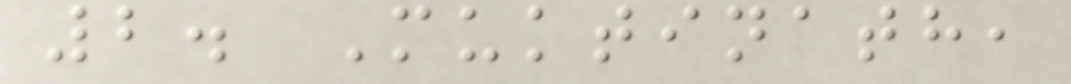2. Muktinath,
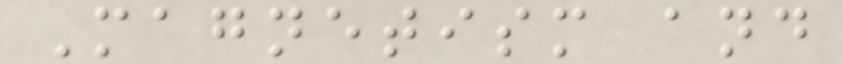Magnetism and
